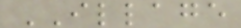ILLAGE
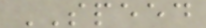SPEED
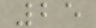25
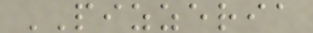PIZZERIA
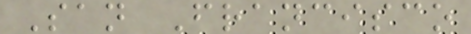San Francisco
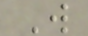W
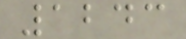1243
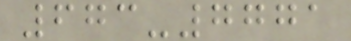673-7771
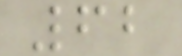62
